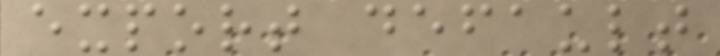export default
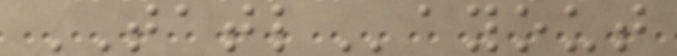TATLayout
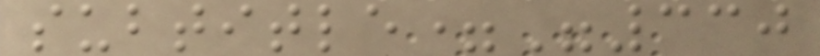subtitle="330
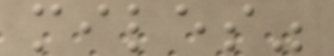miles"
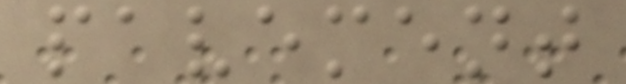pavement
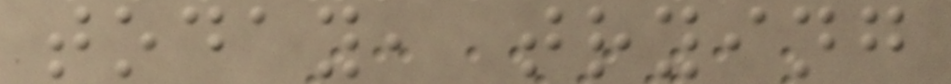today, trying
